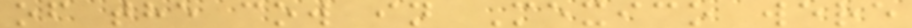of the cow in Mexico were
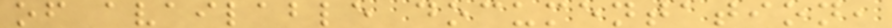of available documentation,
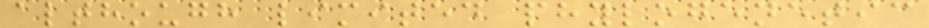although limited phylogenetic
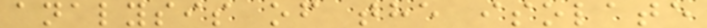analysis of the isolate
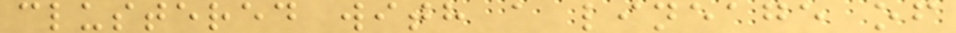clustered with a lineage of
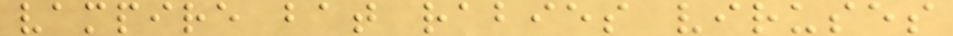vampire bat rabies viruses
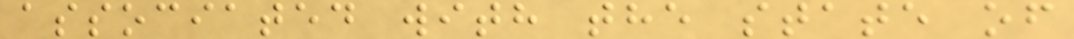associated with the state of
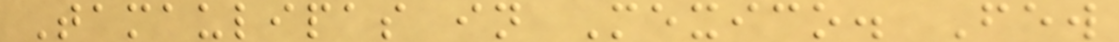Tamaulipas in Mexico. Few
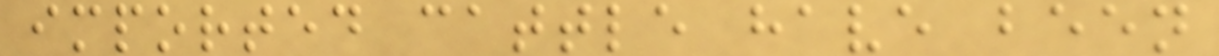imported cattle have been
